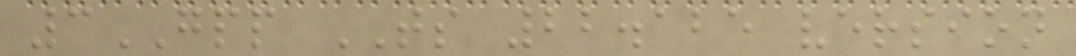3GPP TS 22.125 version
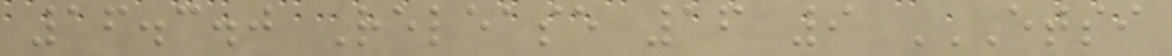16.3.0 Release 16 9 ETSI
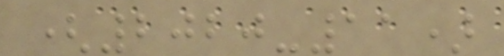(2020-11)
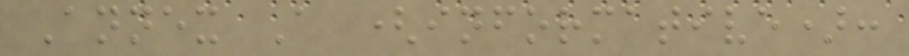Annex A (informative):
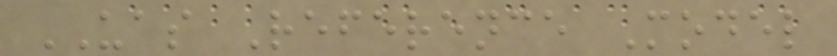UAS Reference Model
